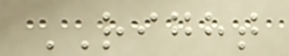RIGHT
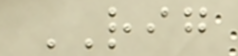RIG
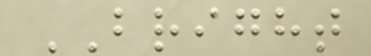BRIGHT
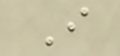I
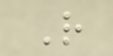R
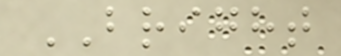BRIGHT
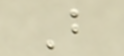B
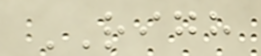RIGH
